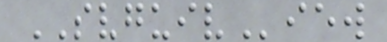SVGUIView
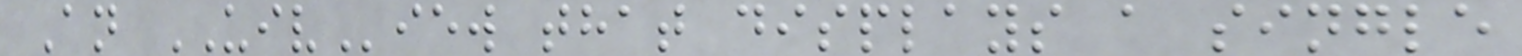An UIView that displays a single
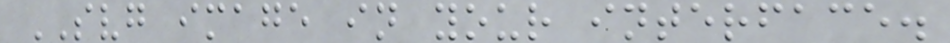SVG image in your interface.
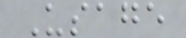Usage
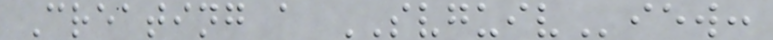Creating a SVGUIView:
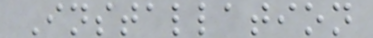Installation
